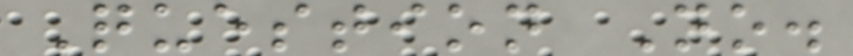Question No.
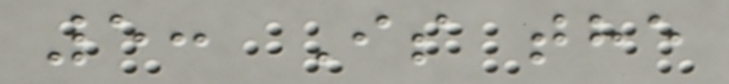5: Is the
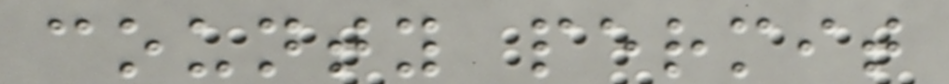county permit
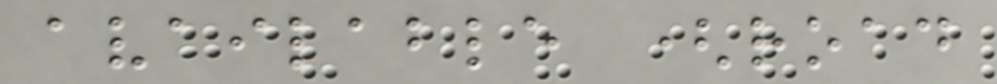available (road
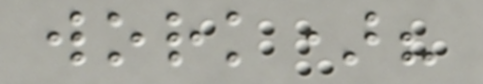work)?
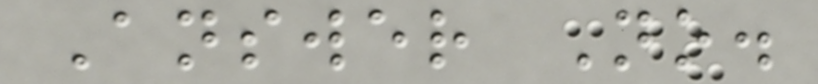Answer No.
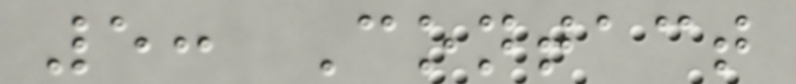5: Contact
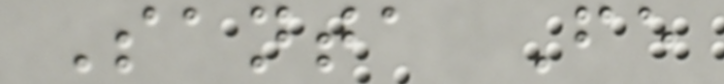Santa Fe
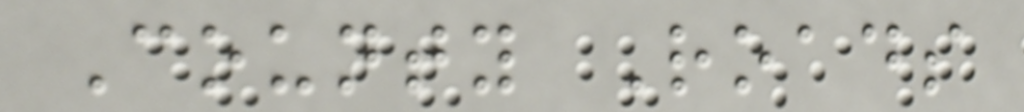County Roads
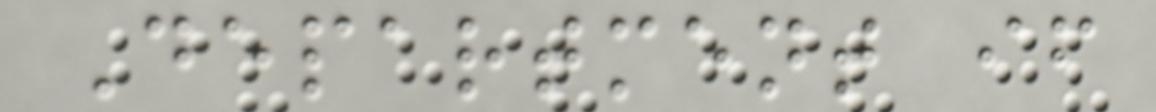Department if
